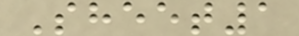Sheet1
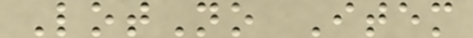LotNo Item
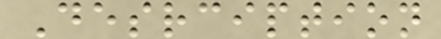Desrciption
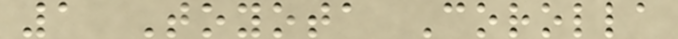1 Toyota Corolla
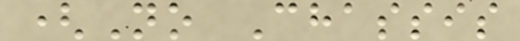(No Chassis
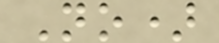No)
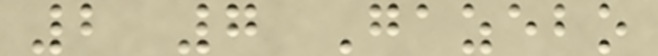2 7 Gazebo
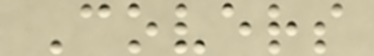Covers
